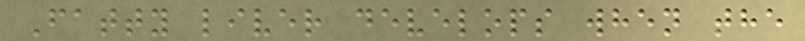Fatty liver develops when the
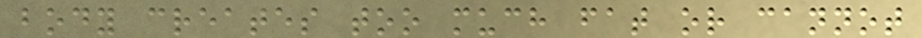body creates too much fat or cannot
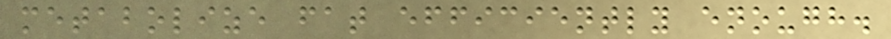metabolize fat efficiently enough.
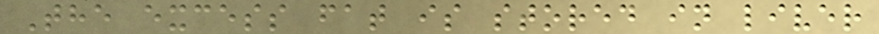The excess fat is stored in liver
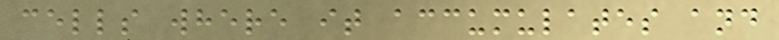cells where it accumulates and
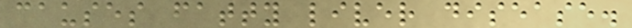causes fatty liver disease.
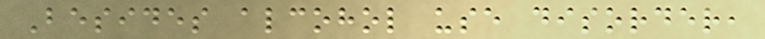Besides alcohol use disorder,
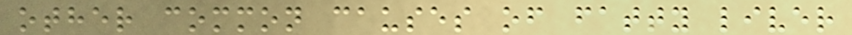other common causes of fatty liver
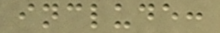include:
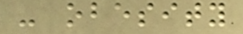- obesity
